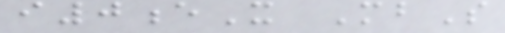i0eX MbS
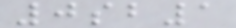0sb1
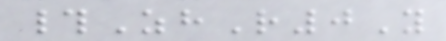#ZhR0Y
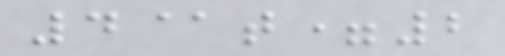4@t=2
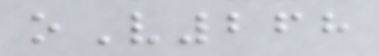oV268
